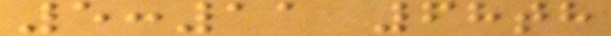5:11 68th
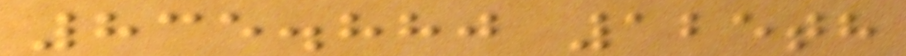835.880 125th
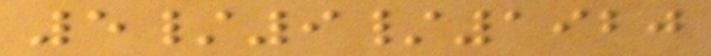5/9/1920
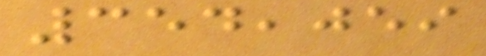354,059
